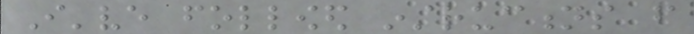I've followed instructions from
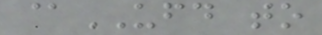@UFD to
